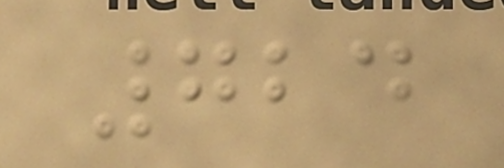724
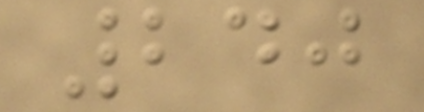240
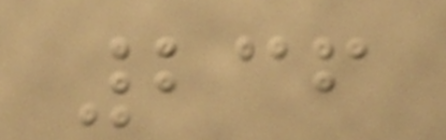236
